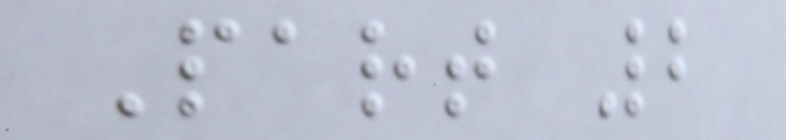Part 2
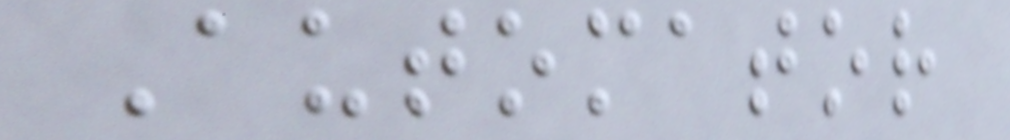Automator
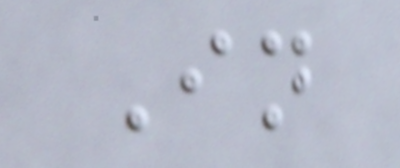In
